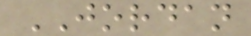JORDAN
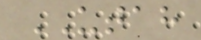UTAH
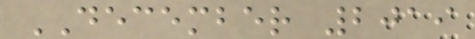DECEMBER 2019
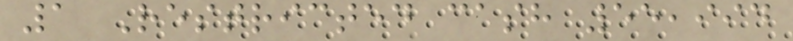1 Restricted cash 55,994
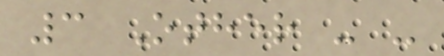3 Other - -
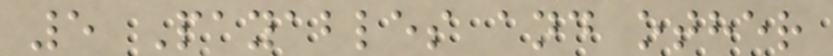5 Payables and other
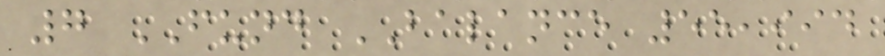7 FUND BALANCE 55,994
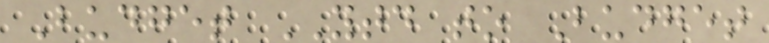Budget YTD to Budget
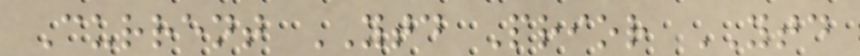Current YTD Prior YTD
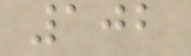102
